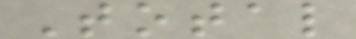Total
